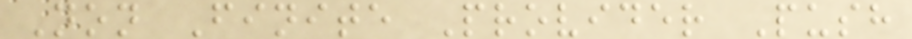Non Finite Provider Push
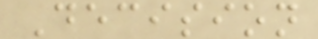Decision
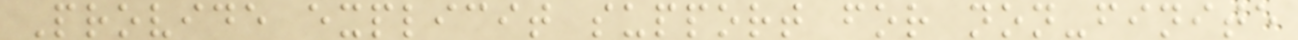Provide explicit support for non-finite
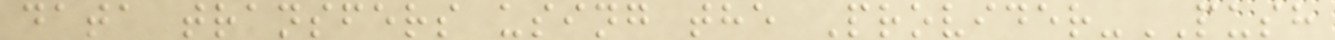data transfers using the Provider-PUSH
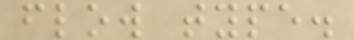flow type.
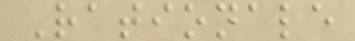Rationale
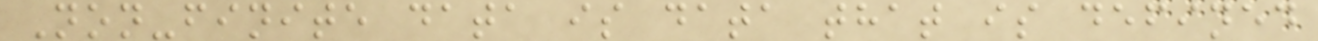Non-finite data is data that is defined
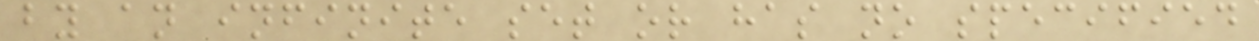by an infinite set or has no specified
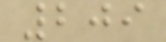209
